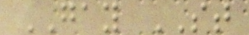GAY ST
